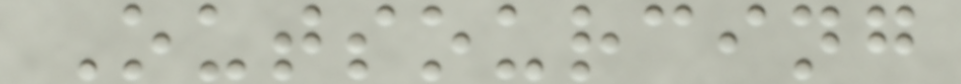Outsourcing
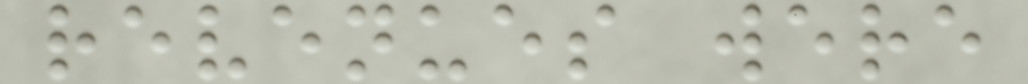revenues were
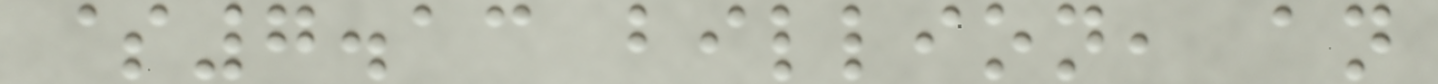$7.13 billion, an
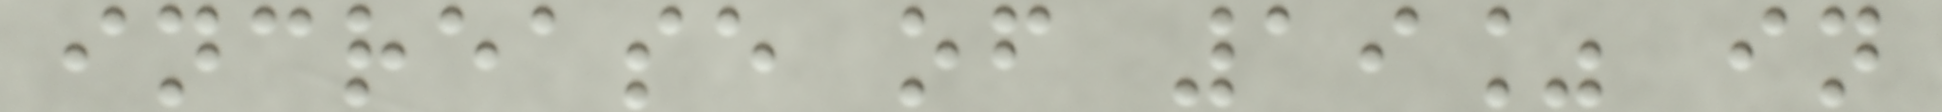increase of 19% in
